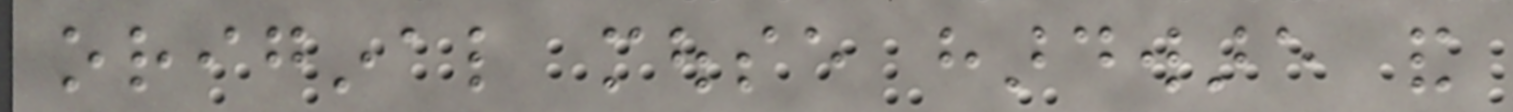original mouse hardware and
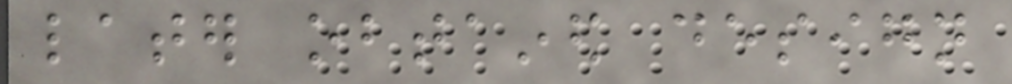later obtained design
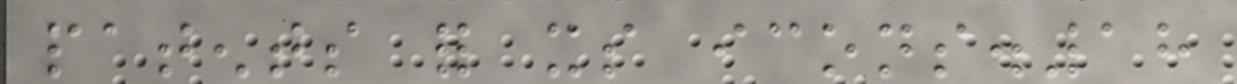patents for its icons.18
